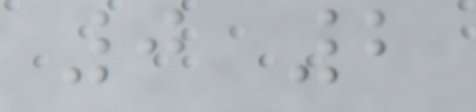0 2
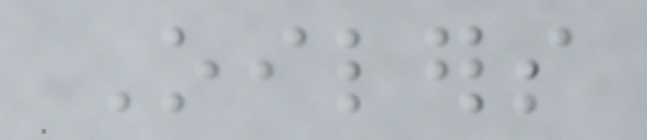Oilers
